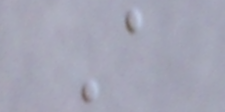A
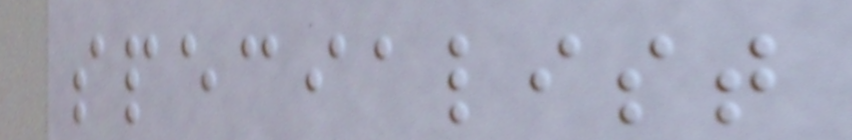specialist
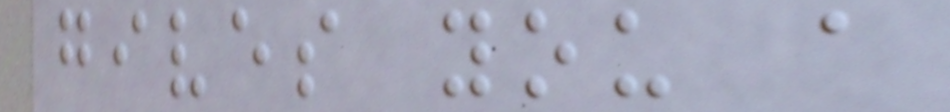gives you a
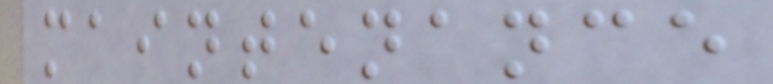maintenance
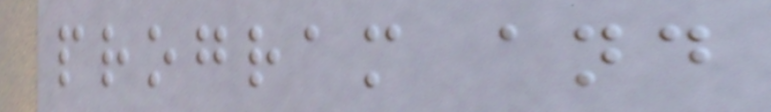program and
